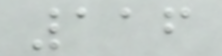116
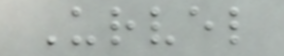Urvel
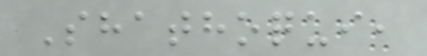Shathoqui,
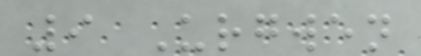9 Urgwen
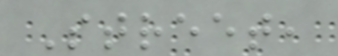Street,
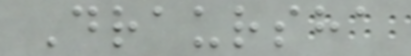Draursha
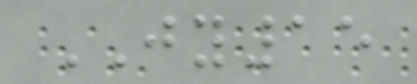JY15
